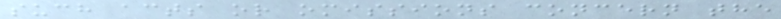such acts or omissions concern the
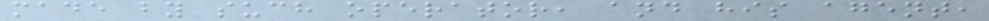made by such operator, and his agent,
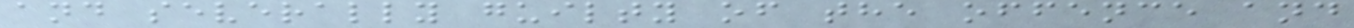and severally guilty of the offence and
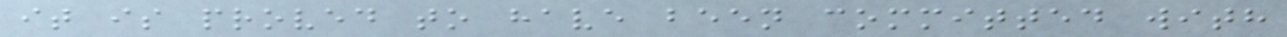it is proved to have been committed with
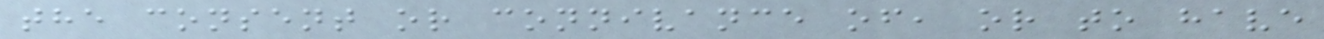the consent or connivance of, or to have
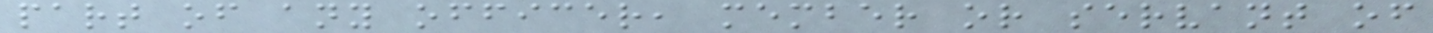part of any officer, member or servant of
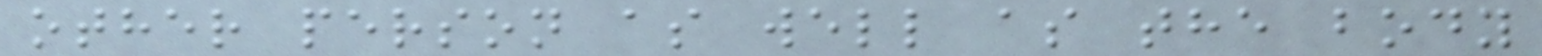other person as well as the body
